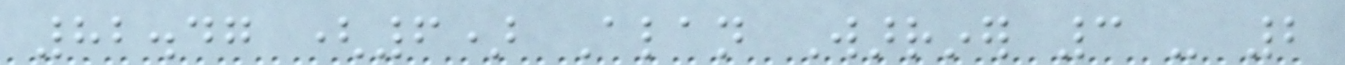82.47 (6) Alan Warriner 3 - 2
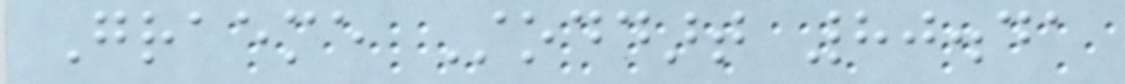Graeme Stoddart 80.41
